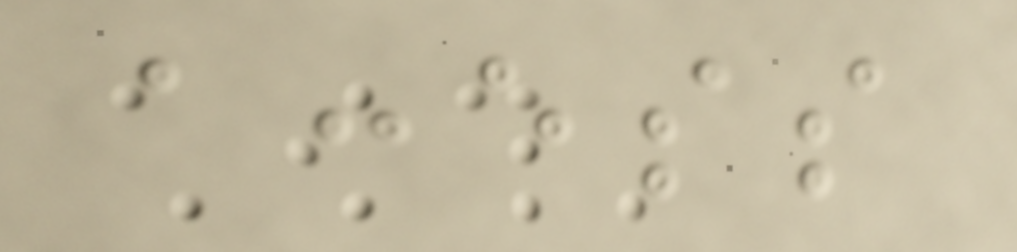access
